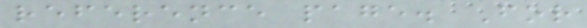reference page. For
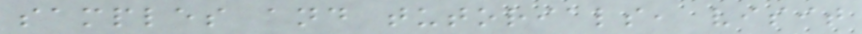samples and tutorials, visit
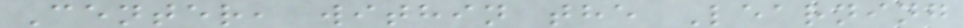Center, within the Learning
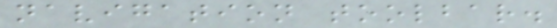navigation toolbar.
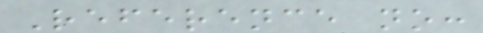Reference no:
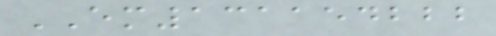EM131154222
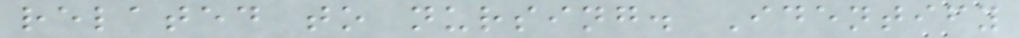related to nursing. Identify
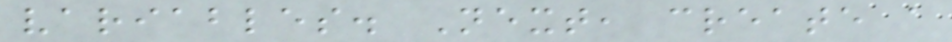variables. Next, create a
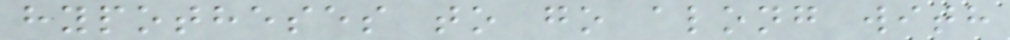hypotheses to go along with
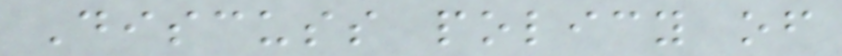Discuss policy of
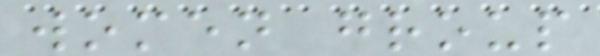women group
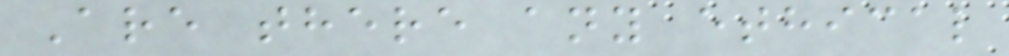Are there any ethical
